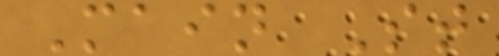Main St
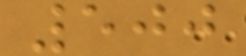500
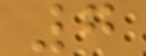7
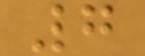7
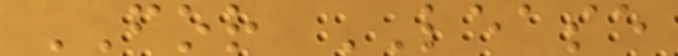FOR LEASE
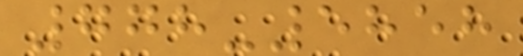778-5858
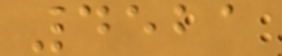4521
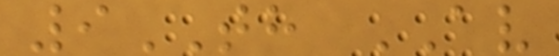9TH AV
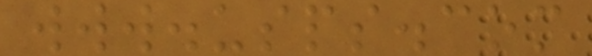www.usps.com
